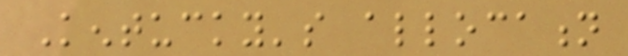Kentucky's allocation
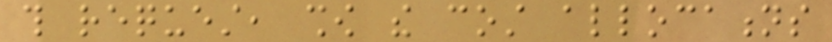this request, show the cost allocations
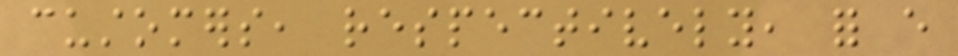customers, respectively, for every
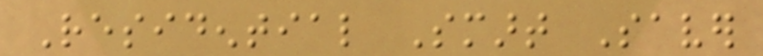Residential Smart Saver
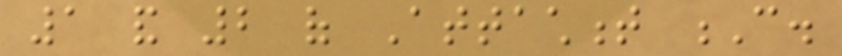1 and 2 of Attachment C.
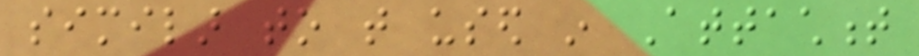similar to that used in Attachment
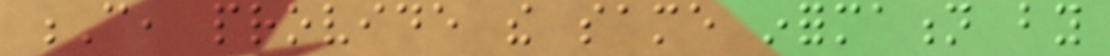C, provide the same information by
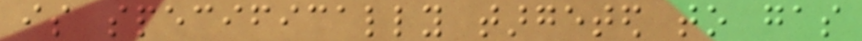is specifically targeted to gas
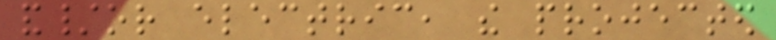and/or electric, the projected
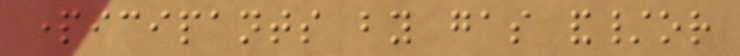participants by gas and/or
